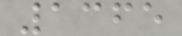1365
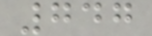747
